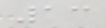13
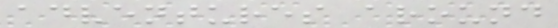adventures around
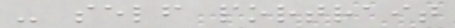- self portrait
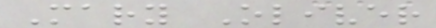Mary Oliver
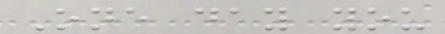One day you
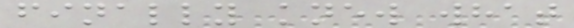finally knew what
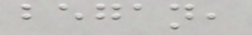began,
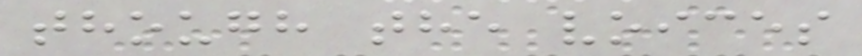though the voices
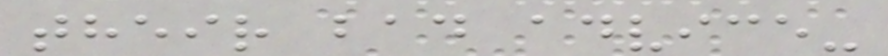their bad advice-
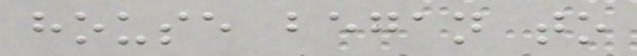house began to
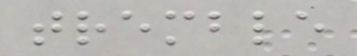tremble
